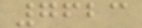7623
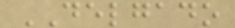DELGADO
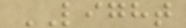LIGHT
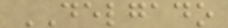DELGADO
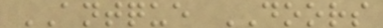ANTQUE DOORS
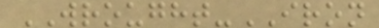WROUGHT-IRON
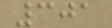301
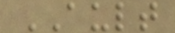AULT
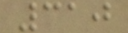310
